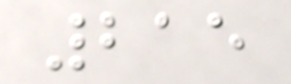215
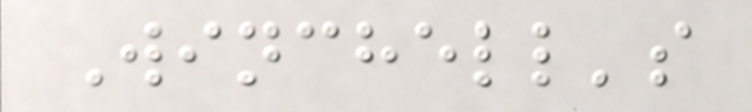Winchell's
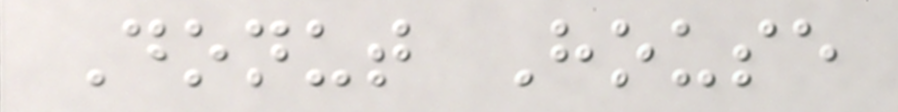Donut House
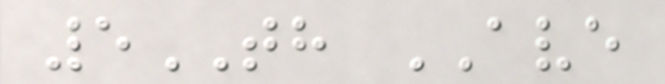5TH AVE
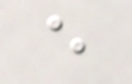e
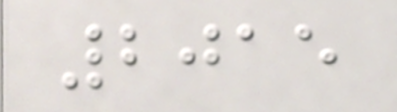2015
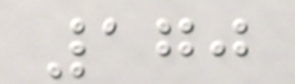170
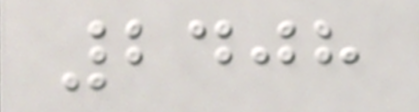2408
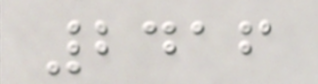2416
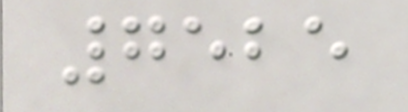7525
